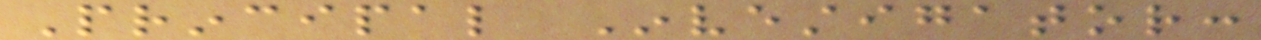Principal Investigator:
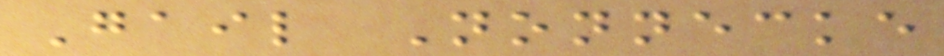Gail Nonnecke
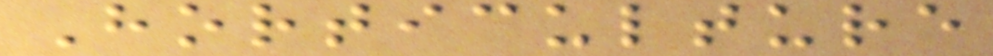Horticulture
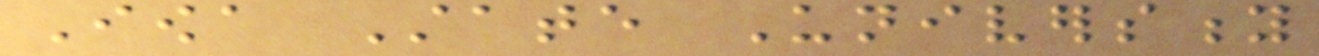Iowa State University
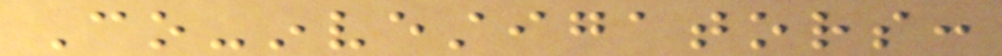Co-investigators:
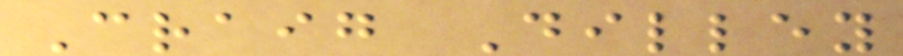Craig Dilley
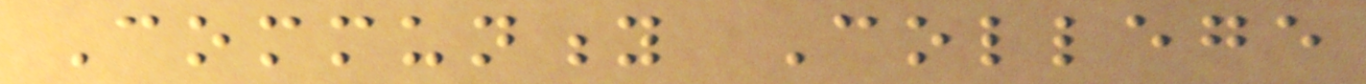Community College
